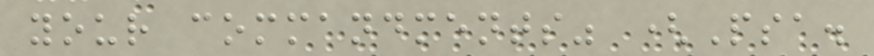your commandments" (Psa.
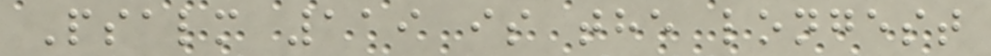Psalm 119 is the longest
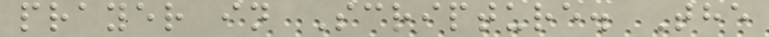prayer in Scripture. The
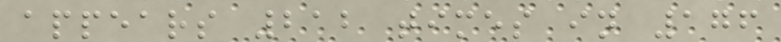appears 212 times in 176
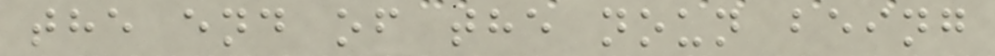the end of the noun being
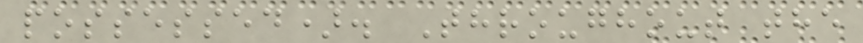possessed). Throughout the
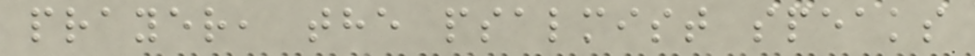prayer, the psalmist speaks
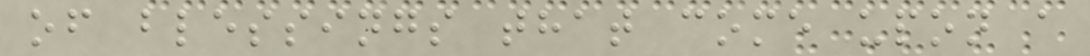of blessings that come upon a
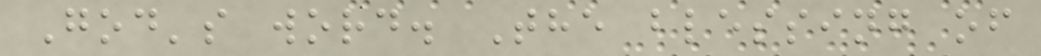God's word. The blessing of
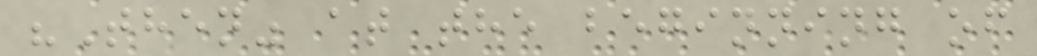"Then" at the beginning of
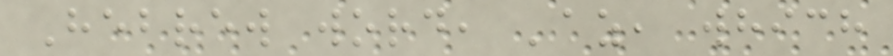Hebrew word, 'az, which
